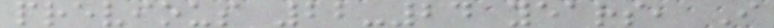previous 22-24 years, I
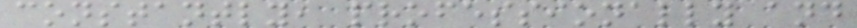constantly, professionally and
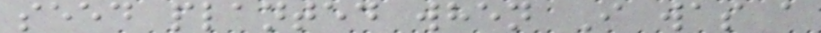seed planted when I was a
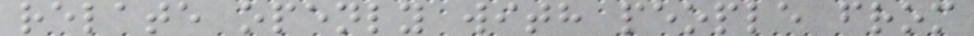relate openly with people from
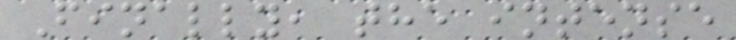Finally, the intense
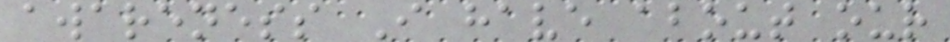awareness I have about our
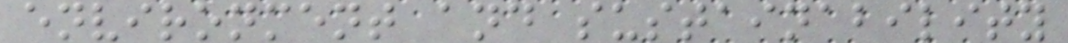environment and sustainability
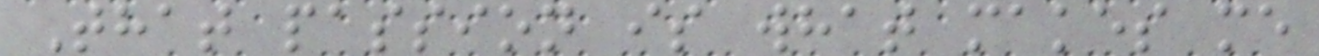That passion is what makes me
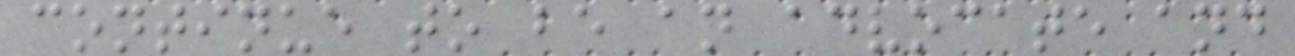continue to be an advocate and
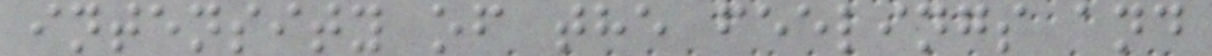intensity of the feelings and
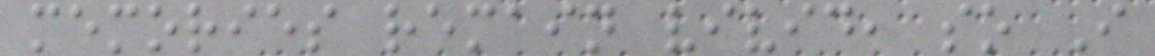memories remain vivid, so I
